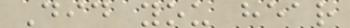Did you hear
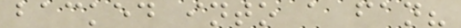backed into a fan?
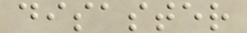disaster
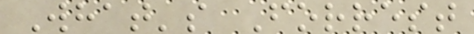What's Forrest
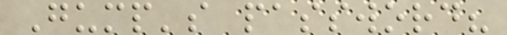Gump's password?
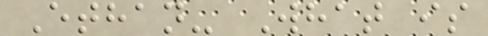Ethan- What is
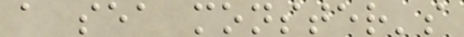a sea monster's
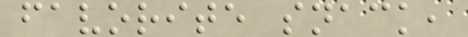favorite snack,
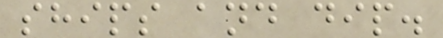ships and dip.
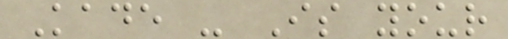Kade - Is your
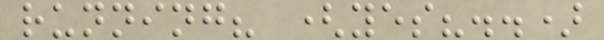running? (yes?..)
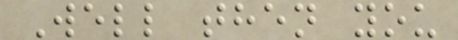Well then you
